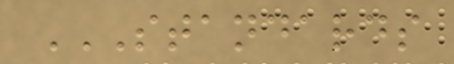STANDARDS
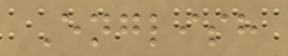English
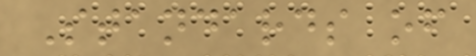Standards of
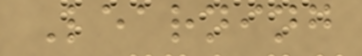Learning
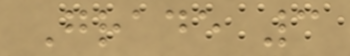Grade 3
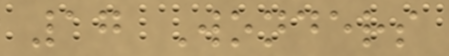17 Wonders
